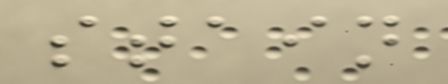stain
